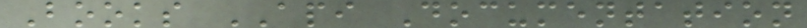Books API Documentation
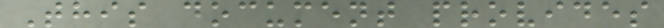This document provides
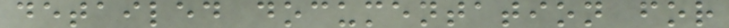detailed documentation for
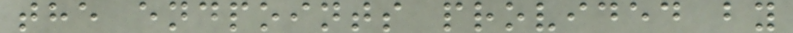the endpoints provided by
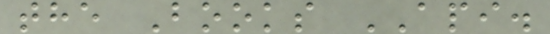the Books API.
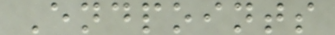Endpoints
